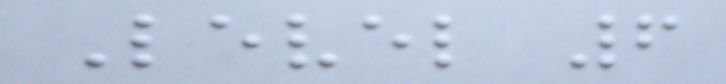Level 6
